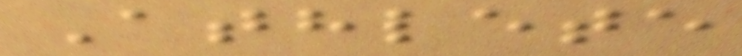Athlete
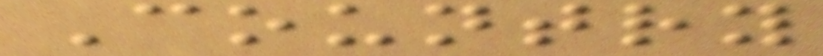Country
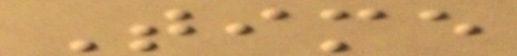Time
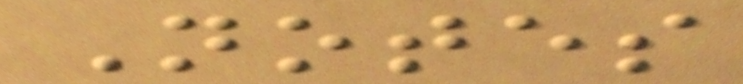Notes
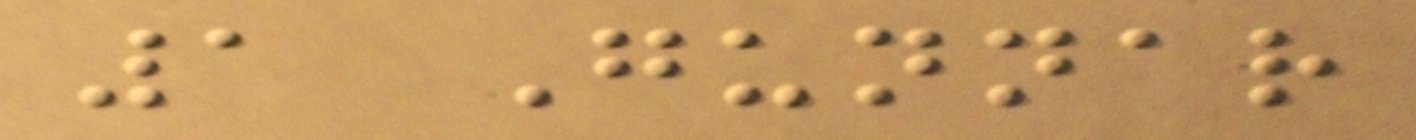1 Gunnar
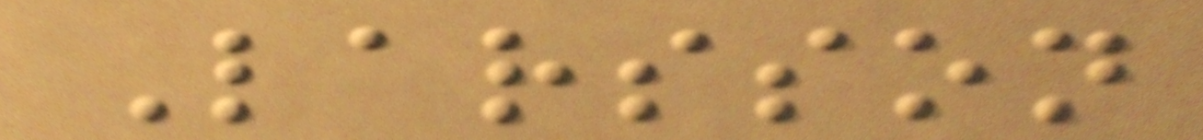Larsson
